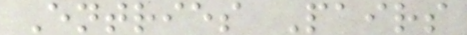Entries Pairs
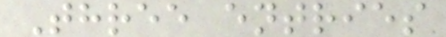Three entries
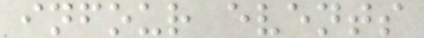infour events
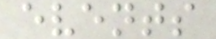events
